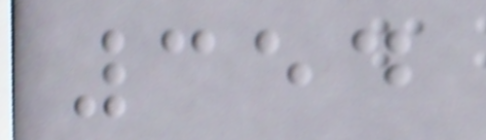354
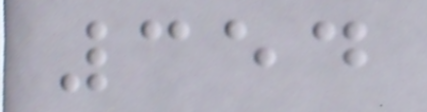354
